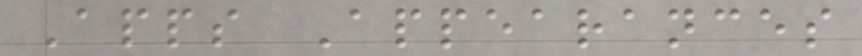Apps Appearances
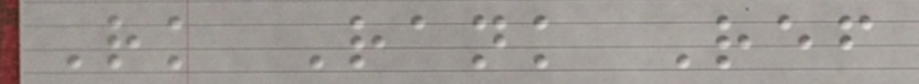Rk Rank Ref
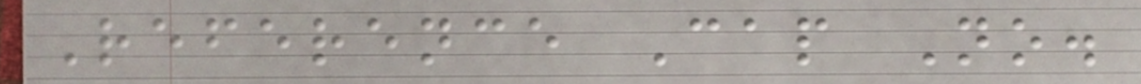Reference Cap No.
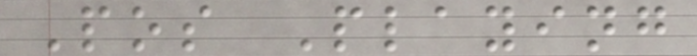Pos Playing
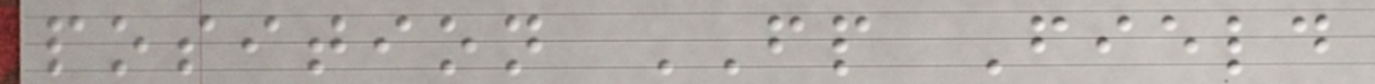position FP Field
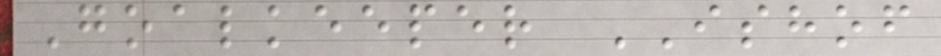Goalkeeper ISHOF
